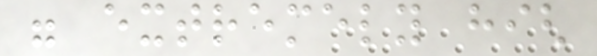were extremely high
